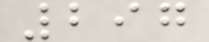297
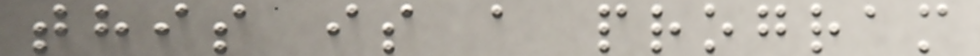this is a program
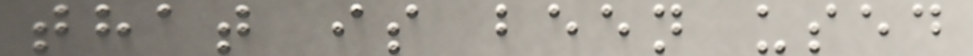that is been used
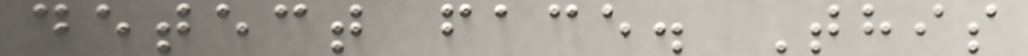detect face. This
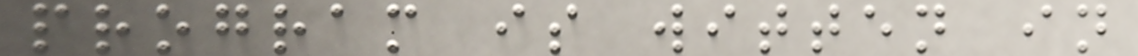program is witten in
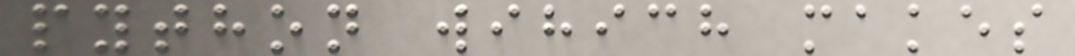python wihich makes
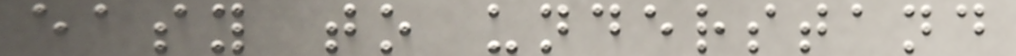easy to understand
